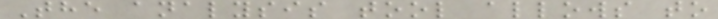The analysis tool allows to
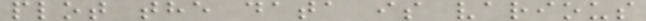plot the data is various
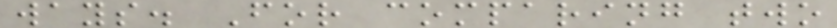ways. For comparing two
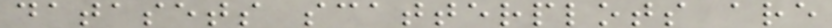datasets scatterplots are
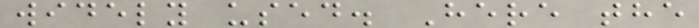widely used. Here the
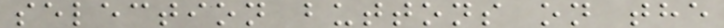selection buttons on the
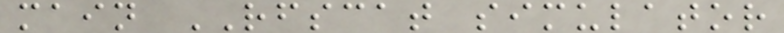main RFSCAT simulator
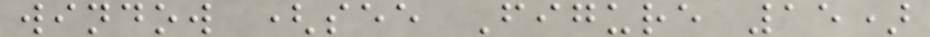window (see Figure 15)
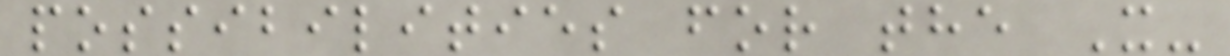possibilities for the X-
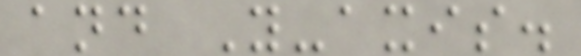and Y-axis.
